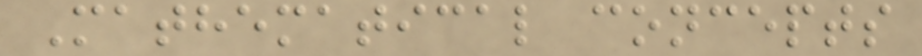Mathematical concepts
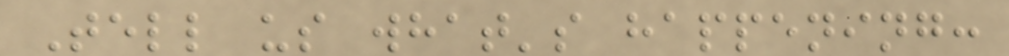Tell us what's happening:
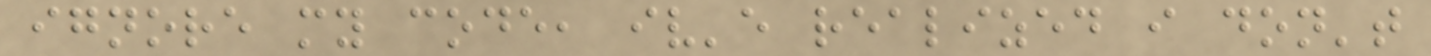ignore my code, iv'e realized i don't
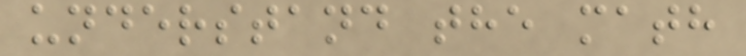understand the math
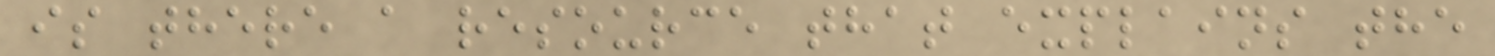is there a resource that explains the
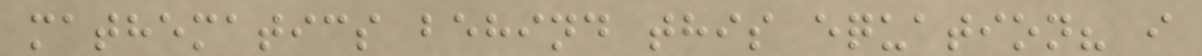mathematics behind this equation? i
